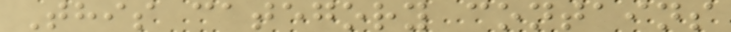This category contains
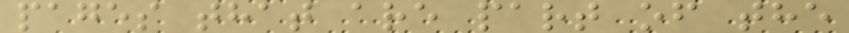pages that are part of the
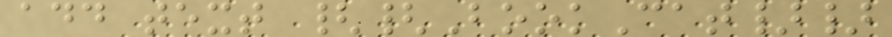add text {{BookCat}}
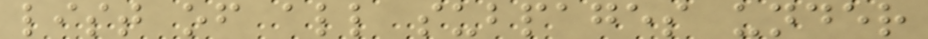list of all subpages under
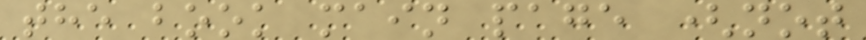the book main page (not
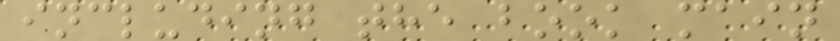including the book main
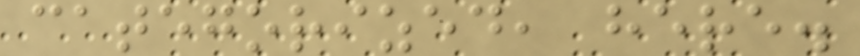categorized, here.
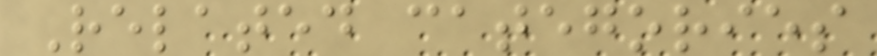Related categories
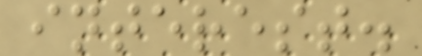interest.
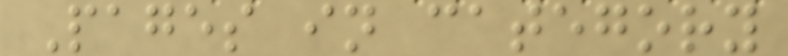Pages in category
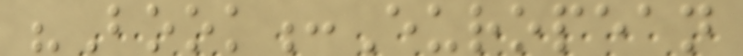"Book:European
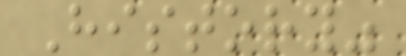History"
